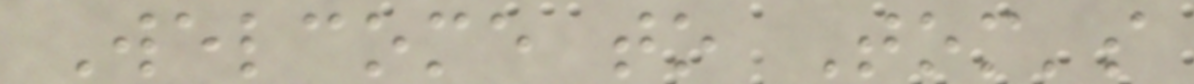Welcome to Tom's
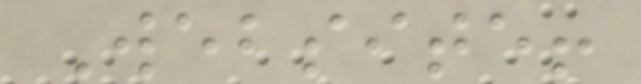Website!
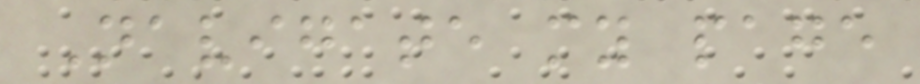Navigate my page
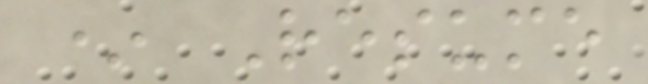* Resume
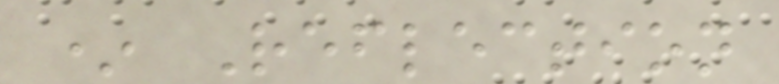* Reflection
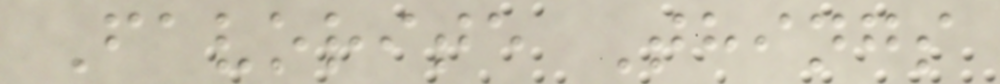Favorite Things
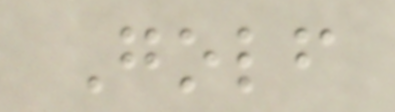Golf
